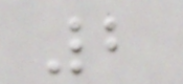2
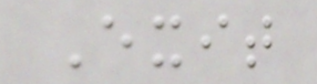Exit
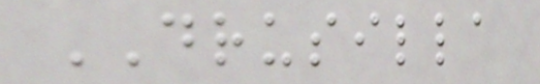DRUSILLA
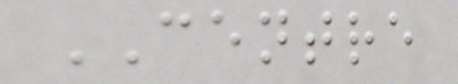CENTRE
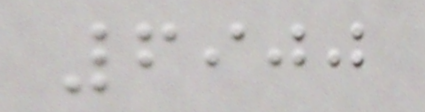6900
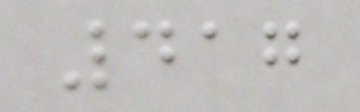417
